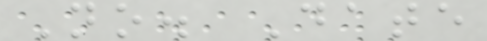No. Date
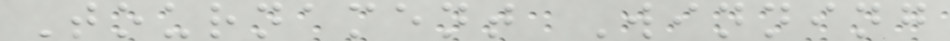Tournament Winning
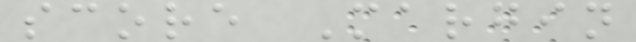score Margin
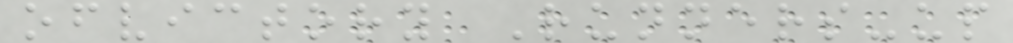ofvictory Runners-up
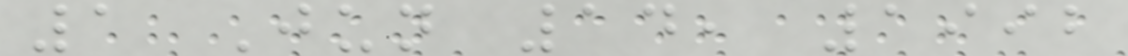1 Jun 14, 1992
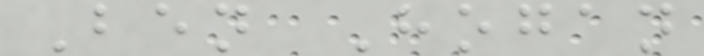Ben Hogan
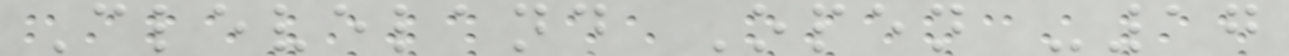Cleveland Open -17
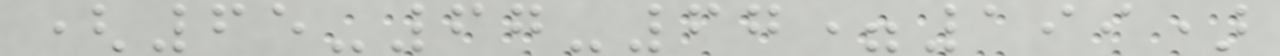(65-67-67=199)
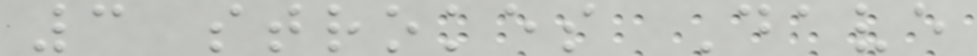3 strokes Dave
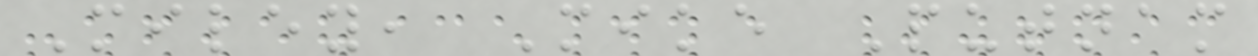Miley, Mike Putnam
